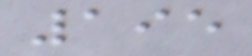195
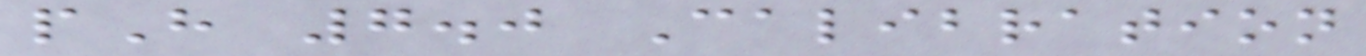pH 7.0 Calibration
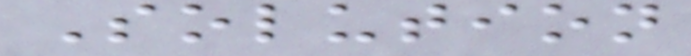Solution
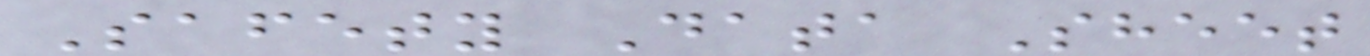Safety Data Sheet
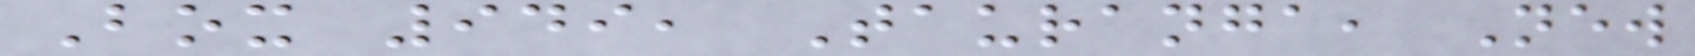Box 949, Tauranga, New
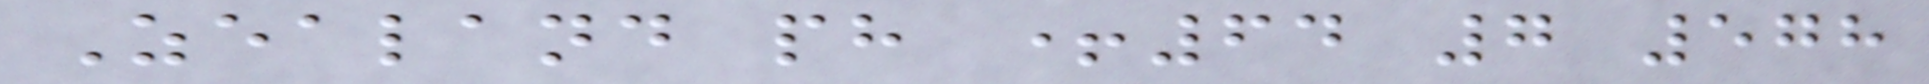Zealand ph +64 7 578
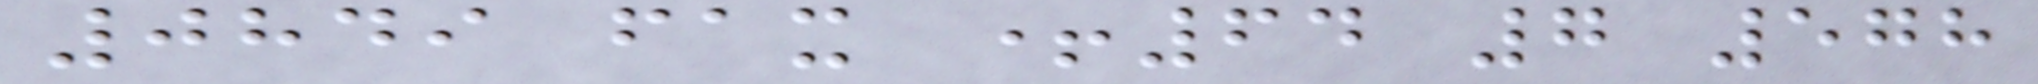0849 fax +64 7 578
